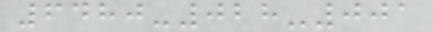6480-028-001
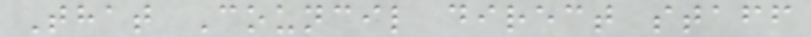That Council direct staff
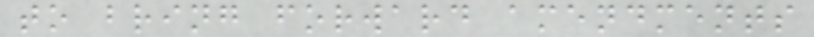to bring forward amendments
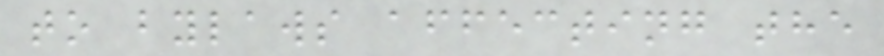to bylaws affecting the
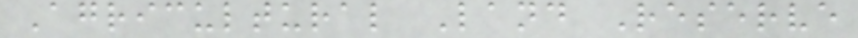Agricultural Land Reserve
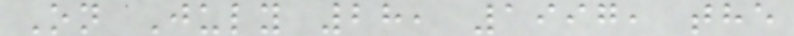On July 28, 1997, the
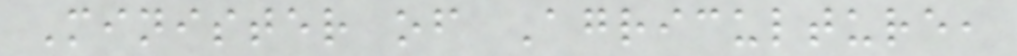Minister of Agriculture,
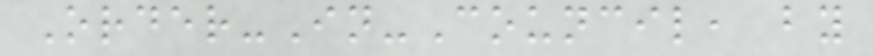Order-In-Council, by
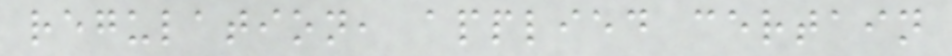regulation, applied certain
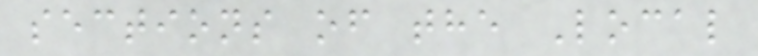sections of the Local
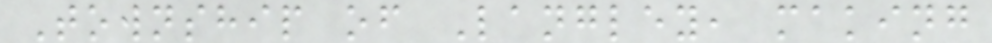Township of Langley, making
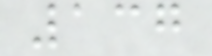137
